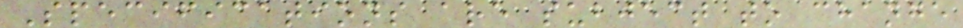Specifications are subject to change
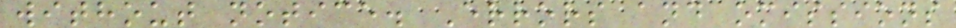without notice. Errors and omissions
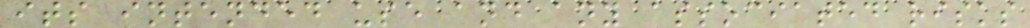its intended use and any associated risks
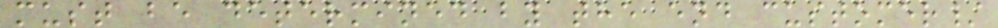must be determined by the end customer/
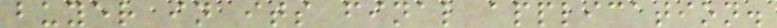buyer in its final application.
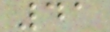41
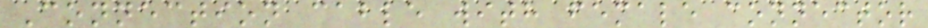Connection cable with female connector
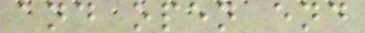and open end
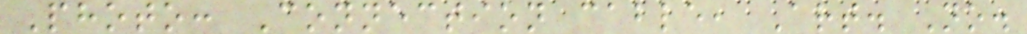Photo: Connection cable, Art. No.
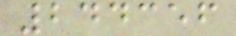244356
